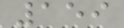159
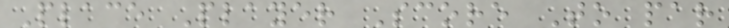Place Player Score To par
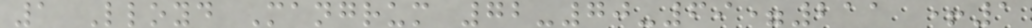1 Lloyd Mangrum 72-70-69=211 +1
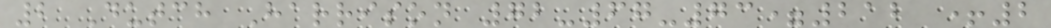2 Dutch Harrison 72-67-73=212 +2
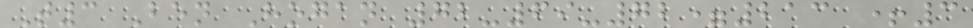T3 Ben Hogan 72-69-72=213 +3
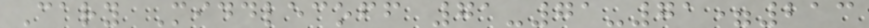Cary Middlecoff 71-71-71=213
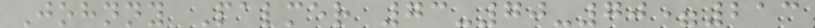Johnny Palmer 73-70-70=213
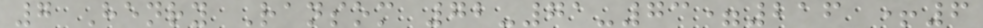7 Henry Ransom 72-71-73=216 +6
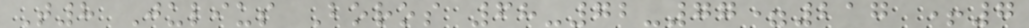T8 Julius Boros 68-72-77=217 +7
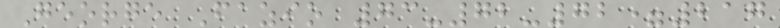George Fazio 73-72-72=217
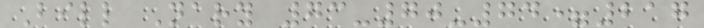Bill Nary 73-70-74=217
